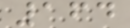164
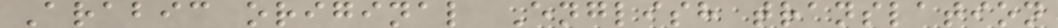Arabic original English translation
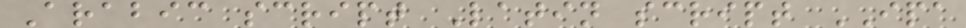Arabic script Latin script IPA
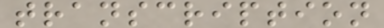transcription
